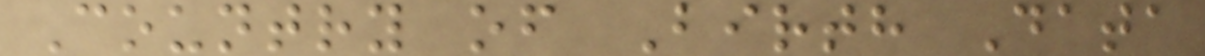Country of Birth Data
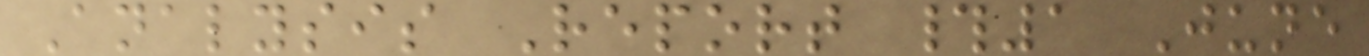Analysis Report #1 June
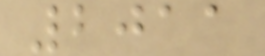2011
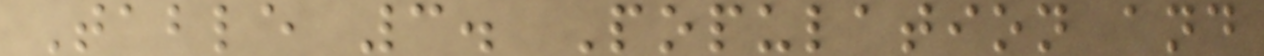Table 3. Population and
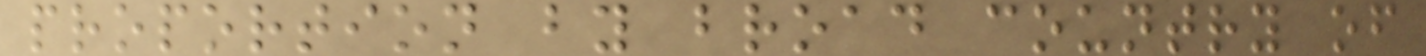proportion by broad country of
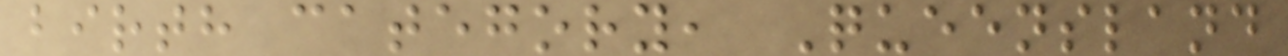birth category, Queensland
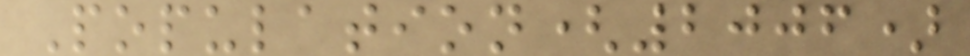Population(2006)
